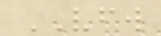VFW
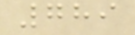789
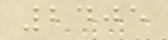2405
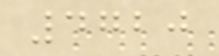4720
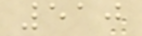510
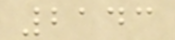2143
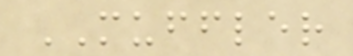MUFFLER
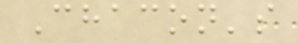Chacon's
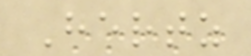Hertz
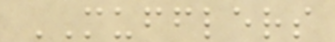MUFFLERS
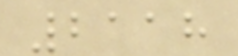2118
